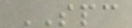SPC
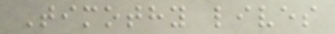Timothy lives
